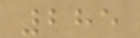285
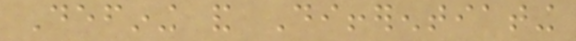Defining and Differentiating
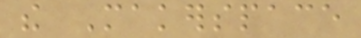the Makerspace
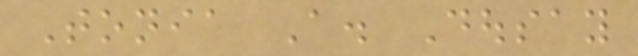Tonia A. Dousay
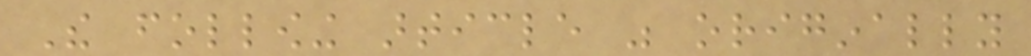The following article was originally
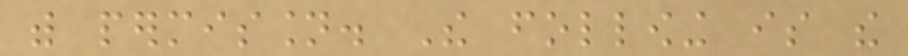with permission. The following is the
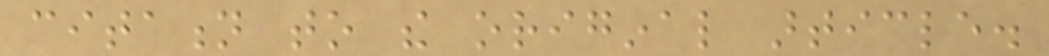citation to the original article.
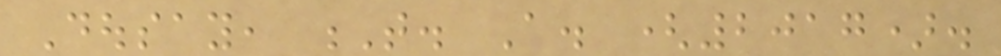Dousay, T. A. (2017).
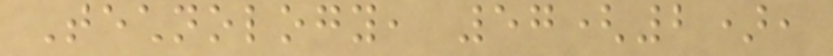Technology, 57(2),
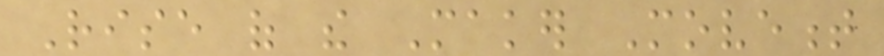Rise of the Maker Movement
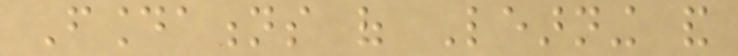Foundations of Learning and
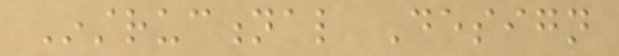Instructional Design
